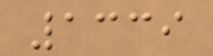1339
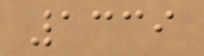1339
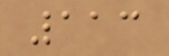113
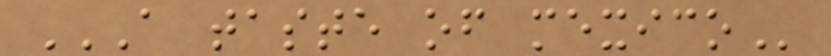A TASTE OF MEXICO
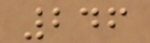246
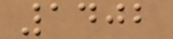1402
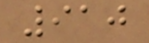910
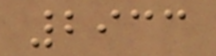2933
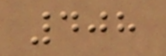408
